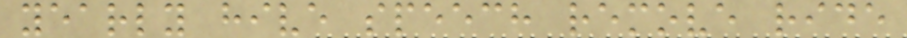yearly hive speech remove ride
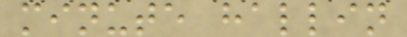minute hallin
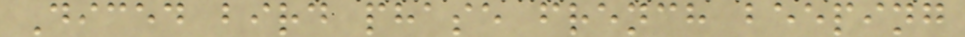Diced bird phase french beeping
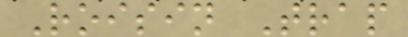Roisin Trap
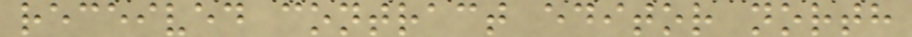received contract editor north
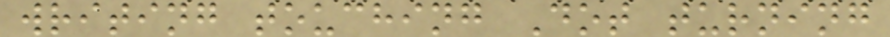writing touching Dot turning
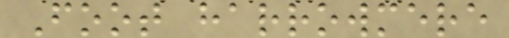Foot harrowmere
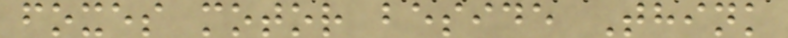foxes motor beside Think
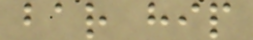bar hip
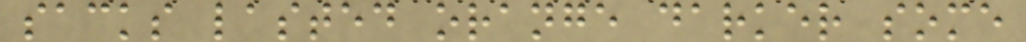sacks lasted orange darker some
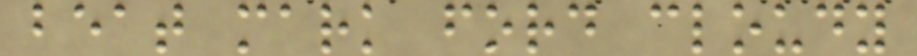beat mark ford cloudy
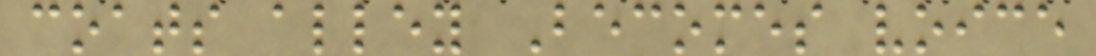coats alley Becomes voice
